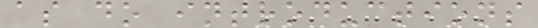as do introductions
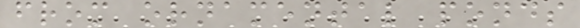from ornamental ponds
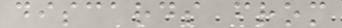discards from
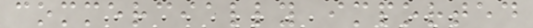commercially imported
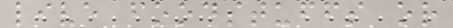live foodstuffs or
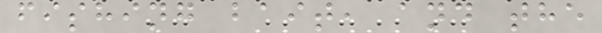fishing bait, and the
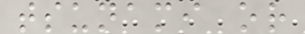tsunami or
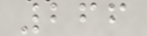266
